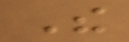The
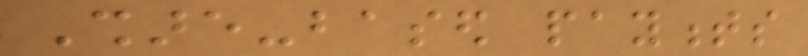Share-based payments
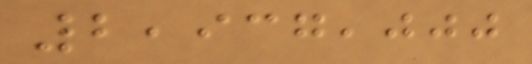2,937,000
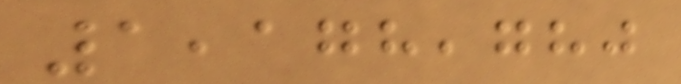1,178,780
